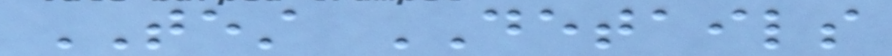TEST DETAILS
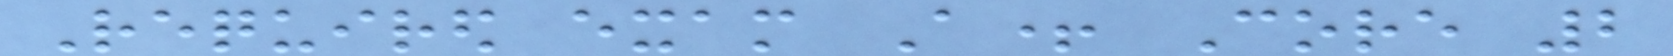Required exam A+ Core 2
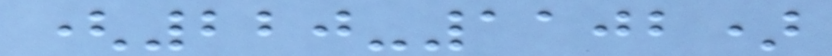(220-1102)
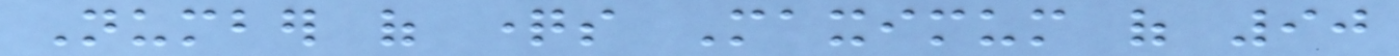Number of questions Maximum of 90
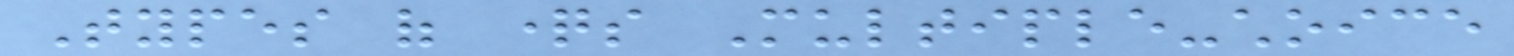Types of questions Multiple-choice
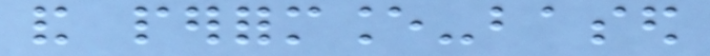and performance-based
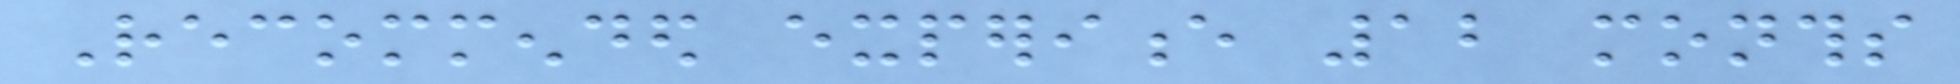Recommended experience 12 months
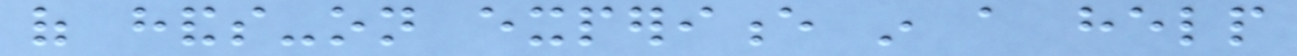of hands-on experience in a help
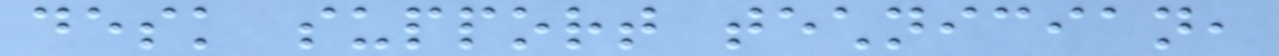desk support technician,
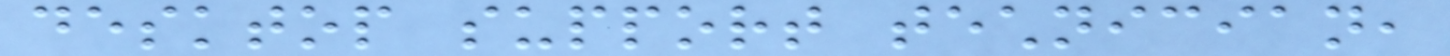desktop support technician,
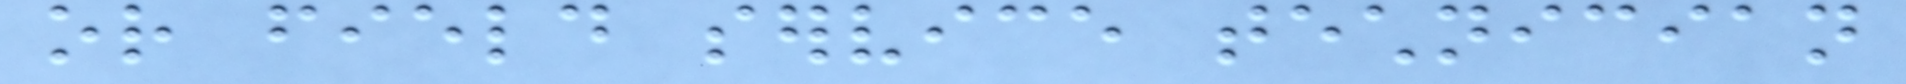or field service technician
